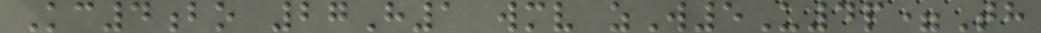Kc4bo 27H1 wmv zW5U4p=Th
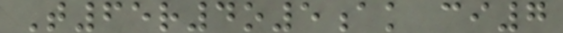T65r4o5ak ci7
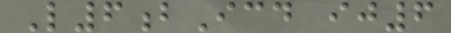L6bIcd ij6
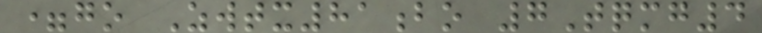=go Zwtx81bo 7Tqmg4
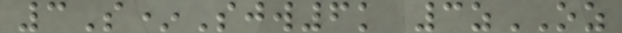3S*Sjw6k 3zOZ
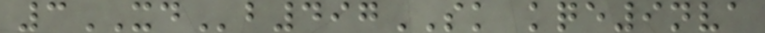3XDb497SK kqe9nva
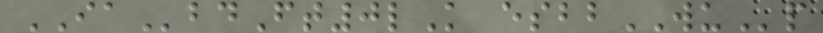IAbdFt0lK esbbWUp
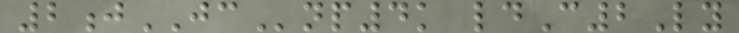2jJCnp4k ldC2Ly
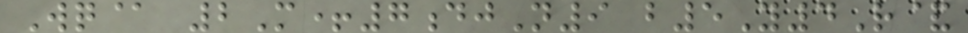Wq@ 2M+7djN9 b5Y4R&
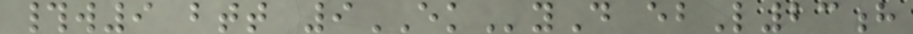#w9 btt 9EKyD ebL23h
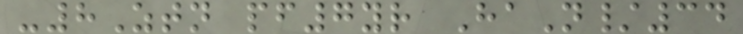-8Ztn pf7yr HaN/34
